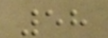58
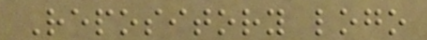Repository logo
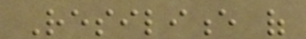Resilience of
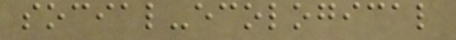social-ecological
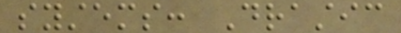systems: Drastic
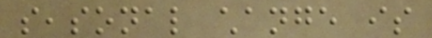seasonal change is
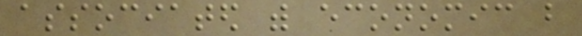associated with economic but
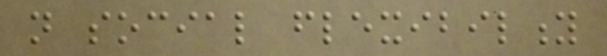not social flexibility
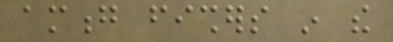among fishers in the
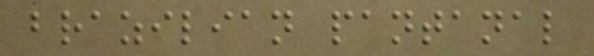brazilian pantanal
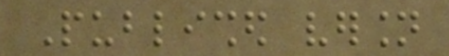Published version
